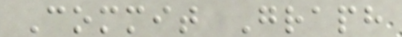Commit Graph
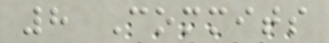8 Commits
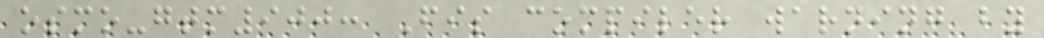osmo-gtm900: Fis compiler warning by
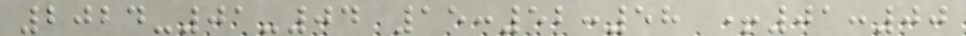2024-01-04 15:52:58 +01:00
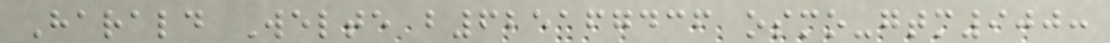Harald Welte b625167436 osmo-gtm900:
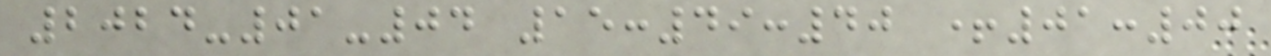2024-01-04 15:49:40 +01:00
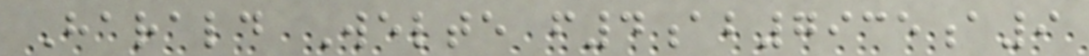Harald Welte f4ab7935a9
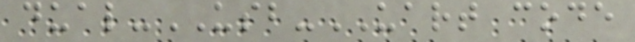dual-USB-UART code
